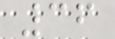36
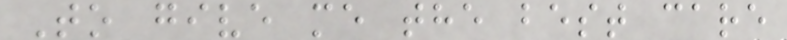To give me the best care
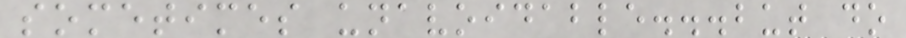sometimes unavoidable...but do
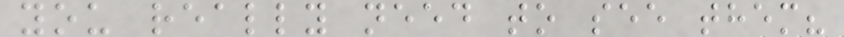you really need to see them?
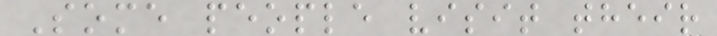Some people visit their
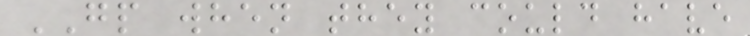GP when they could have
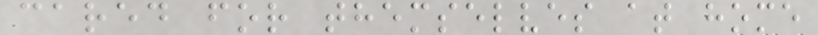cared for themselves at home
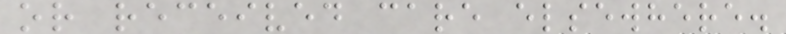or received care elsewhere.
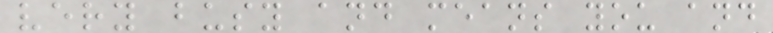very busy and means you and
